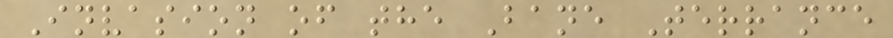Invasion of the Bane Terrance
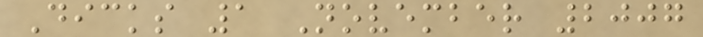Dicks 1 November 2007
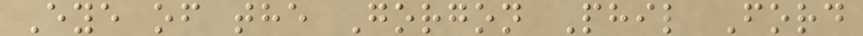Eye of the Gorgon Phil Ford
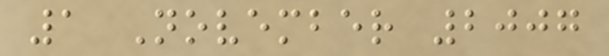1 November 2007
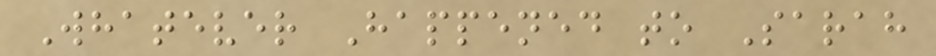Whatever Happened to Sarah
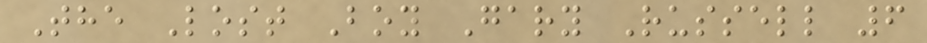The Lost Boy Gary Russell 6
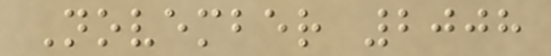November 2008
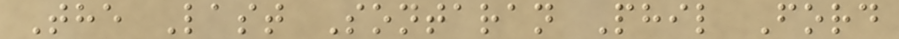The Last Sontaran Phil Ford
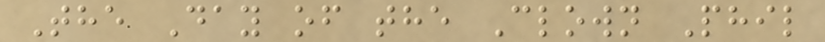The Day of the Clown Phil
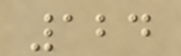124
